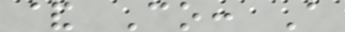& Co: A
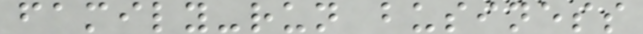family-run business
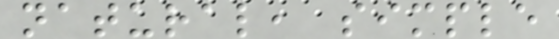natural, simple
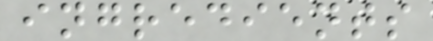ingredients
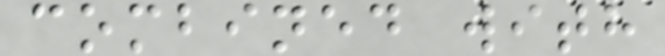combined with
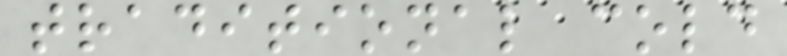traditional cold
